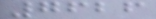7626
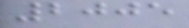2005
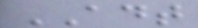ADT
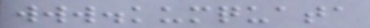www.kumquata
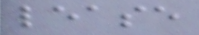lease
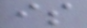is
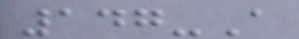147-A
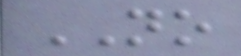NO
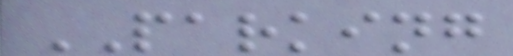PARKING
